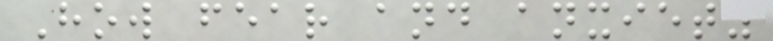How fear and anxiety
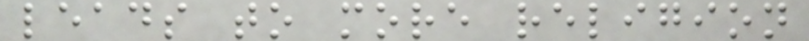leads to more religion
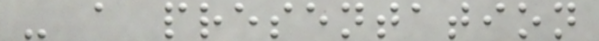- a presentation
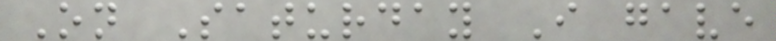On Saturday I gave
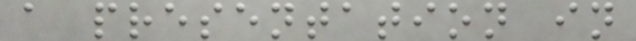a presentation in
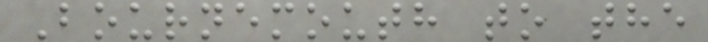Bournemouth to the
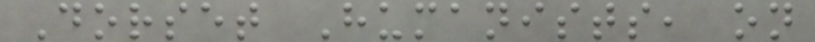Dorset Humanists, on
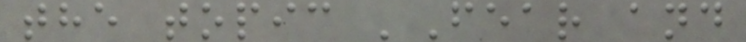the topic 'Fear and
